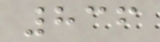836
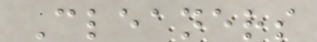Cleaners
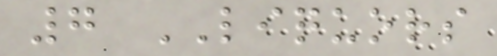7 LIQUORS
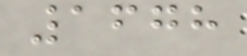1678
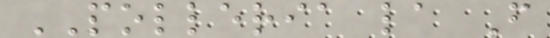POLLERIA la F
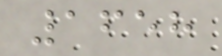1658
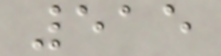515
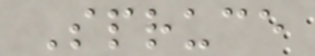Spruce
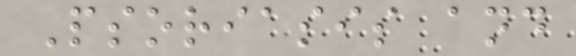Psoriasis and
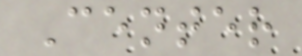Center
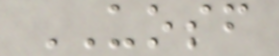UOSF
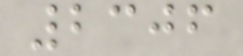2306
